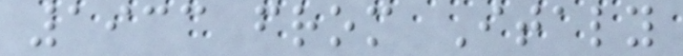1933 from Italy
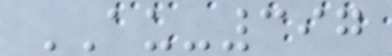AU-397
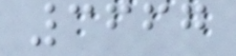3667
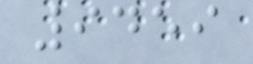9459
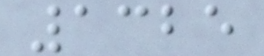1325
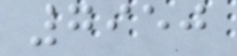7950
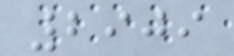2909
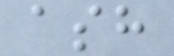ash
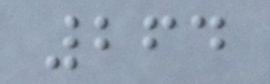264
